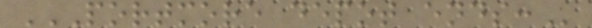PORTMORE DEPOT ENDS:
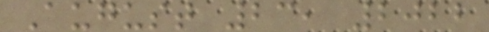August 23, 2022
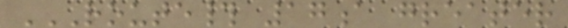ROUTE# 17A GREATER
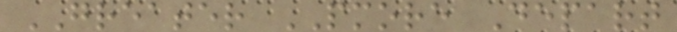GREATER PMORE Depart
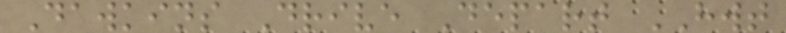Dawkins Drive Depart HWT
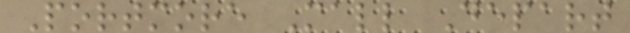Portmore Mall Depart
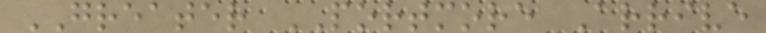GREATER PORTMORE Arrive
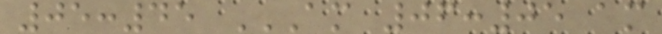05:45 AM 06:05 AM
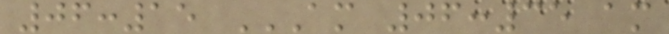06:15 AM 06:35 AM
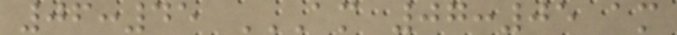06:45 AM 07:05 AM
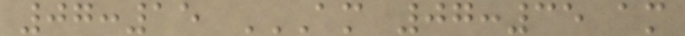07:15 AM 07:35 AM
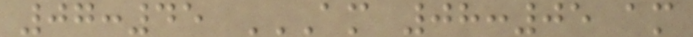07:45 AM 08:05 AM
